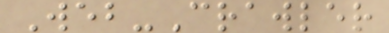Web-Crawler
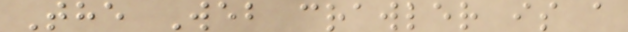The Web crawler is a
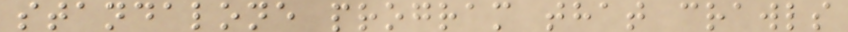standalone program that crawls
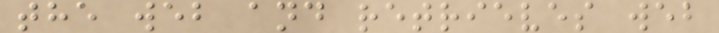the web and retrieves web
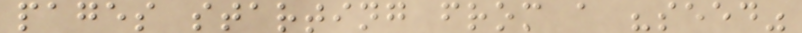pages starting from a "seed"
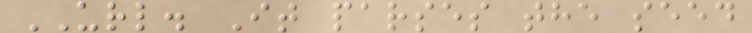URL. It parses the seed
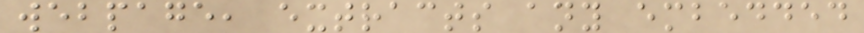webpage, extracts any embedded
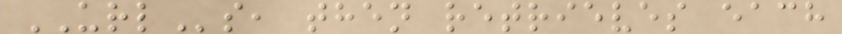URLs, then retrieves each
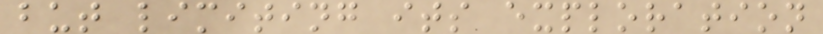but limiting its exploration
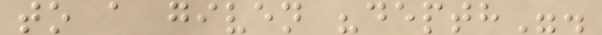to a given "depth".
